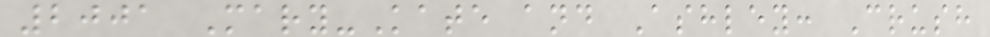2001 Mary-Kate and Ashley: Crush
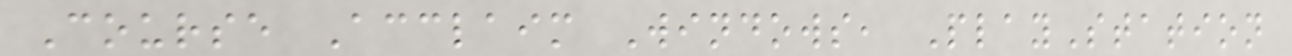Course Acclaim Windows, PlayStation
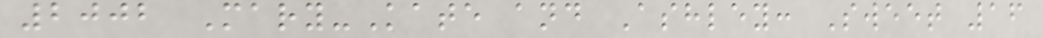2002 Mary-Kate and Ashley: Sweet 16
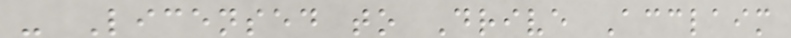- Licensed to Drive Acclaim
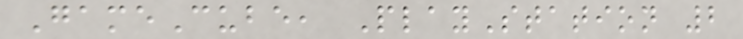GameCube, PlayStation 2
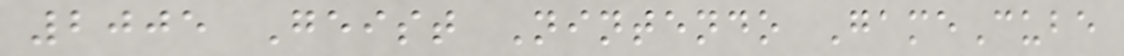2005 Geist Nintendo GameCube
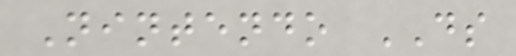Nintendo DS
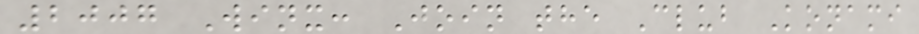2007 Winx: Join the Club Konami
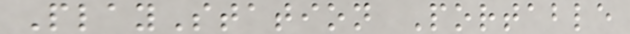PlayStation Portable
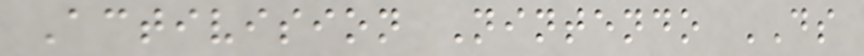Activision Nintendo DS
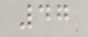47
